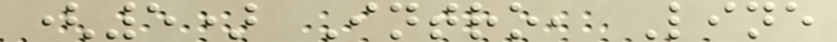(5) Intro, Line
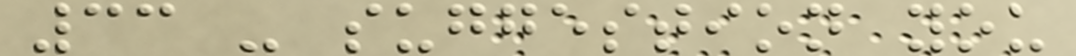33 - suggestion you
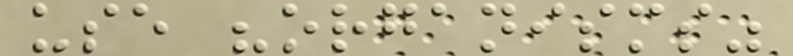use "organisms"
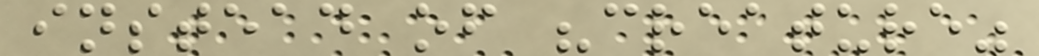instead of "creature"
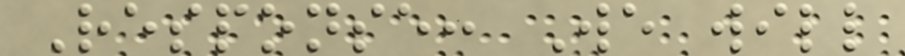Response: We will
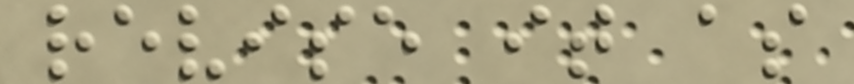revise it as
